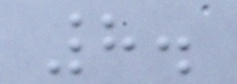8.
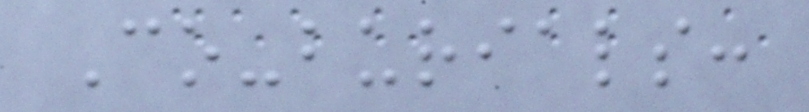Co-burials:
